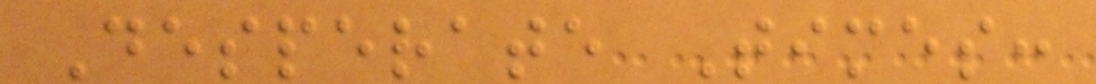Desperate Times:
